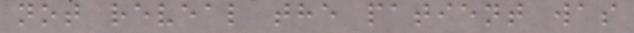not reveal the patient was
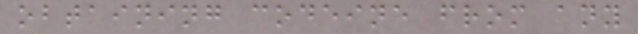obtaining codeine from any
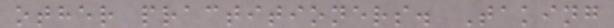other practitioners. Taking
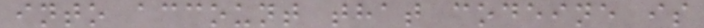into account that codeine is
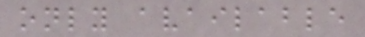only available
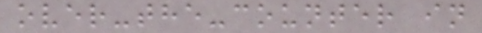over-the-counter in
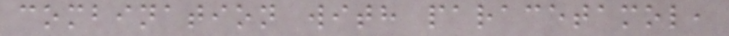combination with paracetamol,
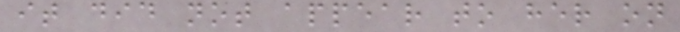it did not appear to her on
